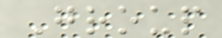Group
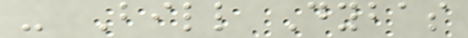- Bill Dybas
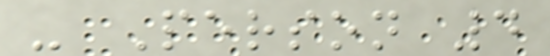- Person 4
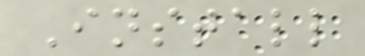Install
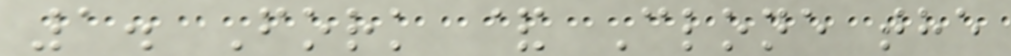1. Fork & Clone the
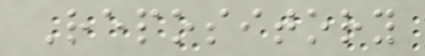Repository
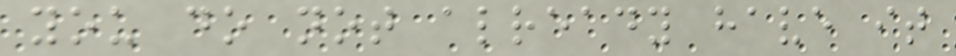you do not already have it
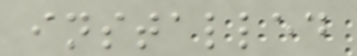installed
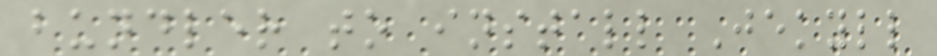bundler to install Jekyll
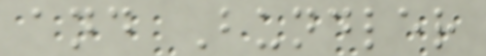and Bundler
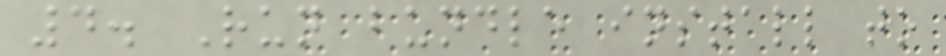4. Run bundle install to
